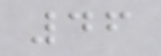46
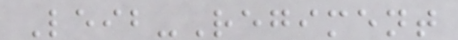Leib-Regiment
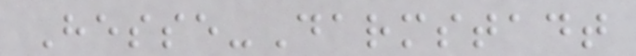Hesse-Darmstadt
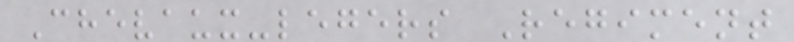Chevaux-legers Regiment
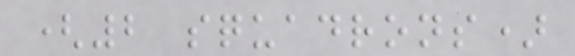(2 squadrons)
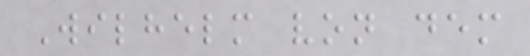Wilhelm von dem
